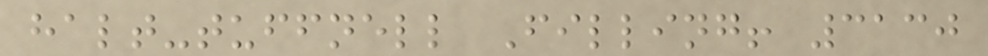halt-tuffnell Filling! 3130
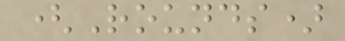(Rounds)
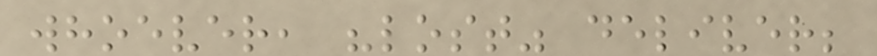whoever, "lost" deliver;
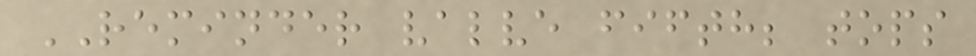REMINDER valve fifth; tops
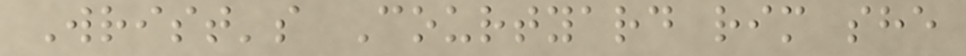Wrist's Courtyard rim she
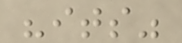"its"
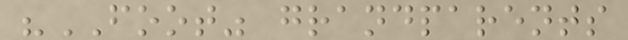"FOOT" grandparents
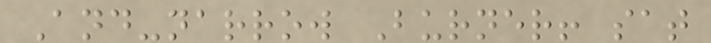And-narrow Burner! sat
